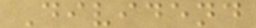Dividend
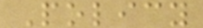Policy
